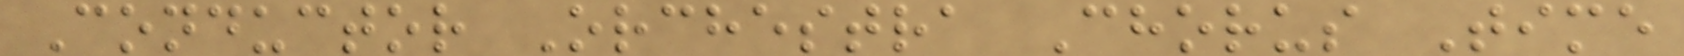Conductor Orchestra Chorus Time
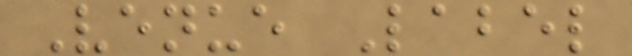Venue Label
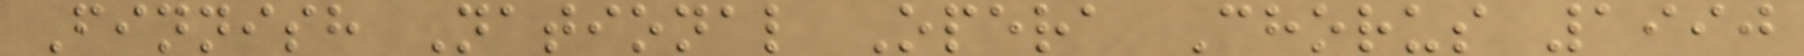Finnish National Opera Chorus 1990
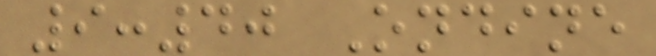9:40 Ondine
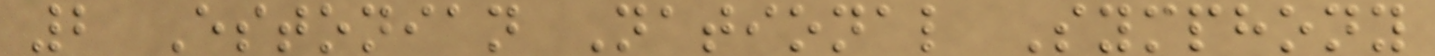2 Estonian National Symphony
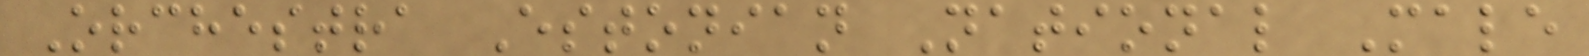Orchestra Estonian National Male
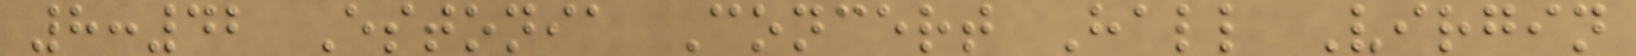8:42 Estonia Concert Hall Virgin
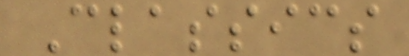Classics
